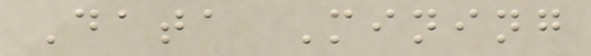Data Mining
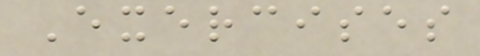Exercises
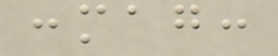:mag:
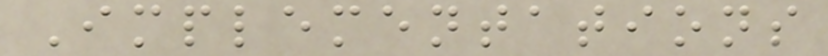Implementations
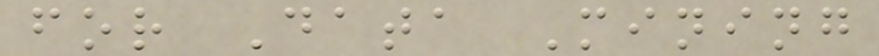for Data Mining
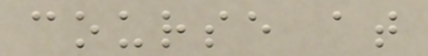course at
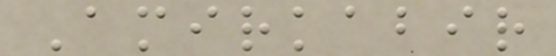Amirkabir
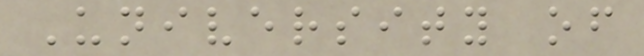University of
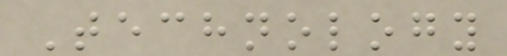Technology
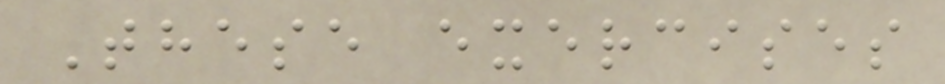These exercises
